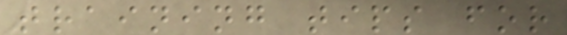training tips for
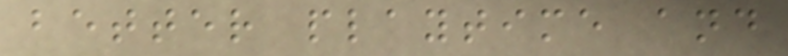better playtime and
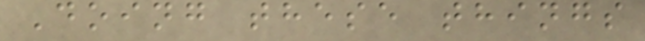Doing these things
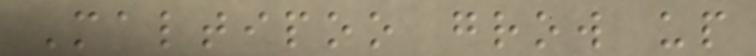Maltipoo grow up
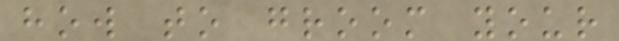how to groom your
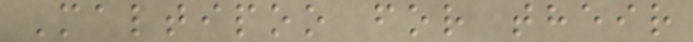Maltipoo for their
